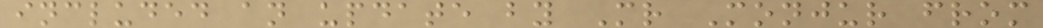included an update by Mr Monjur from
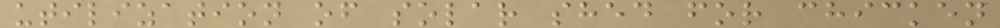utilization of solar shed for chicken
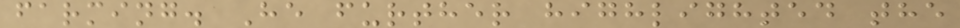farming. He further highlighted the
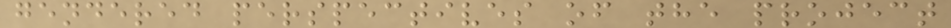gendered perspectives of the project
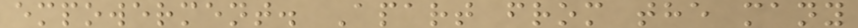empowerment. Apart from the many
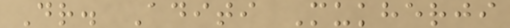Dr. Aditi Mukherji
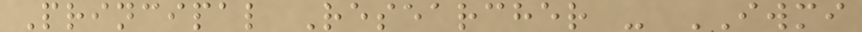Principal Researcher - IWMI
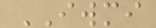IWMI
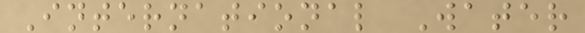International Water
